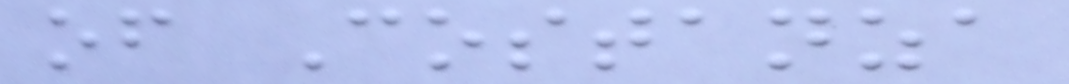of Costanza
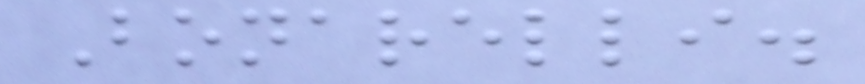Bonarelli.
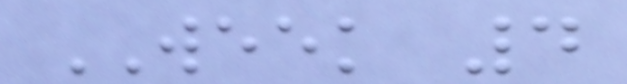WEEK 4
